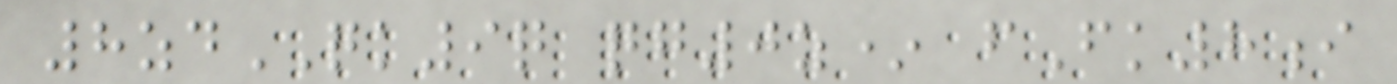8zdQK9q qg0z* fFk8i
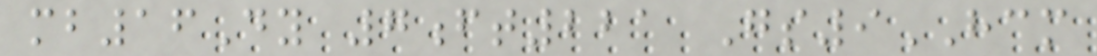mb16Dy 7ft221 Gs9HCM
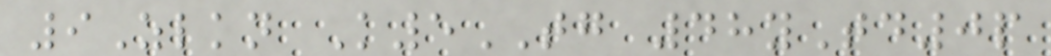9Zlkn K5TG 48yTd0p
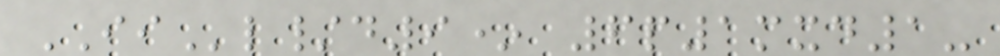IIl/d9* 6p1mxd1-
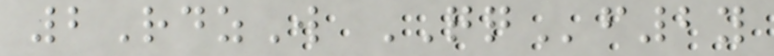2RdzW QQf2y
